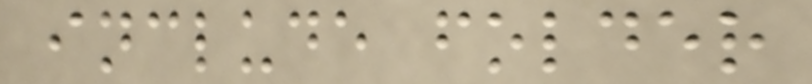include folder
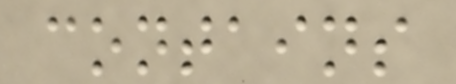contains
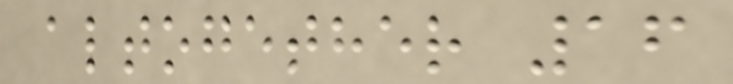altogether 16
